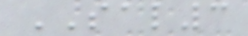SAL3
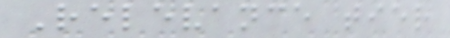Relevance tier
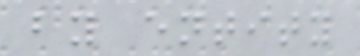by entity
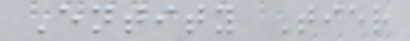Entity Tier
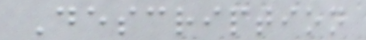Description
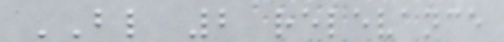BL 2 relevance
